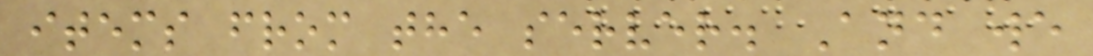items from the server. And we
